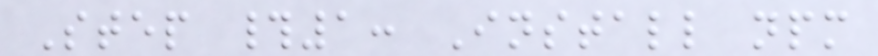Step #1: Install npm
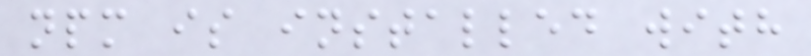npm is installed with
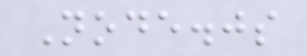Node.js
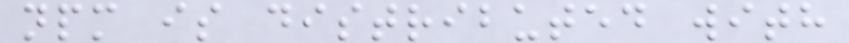npm is distributed with
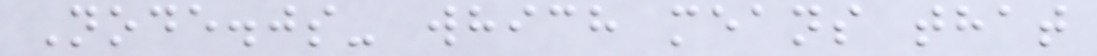Node.js- which means that
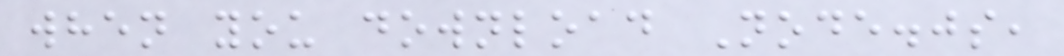when you download Node.js,
